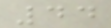44
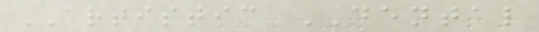ARTISTIC DENTAL
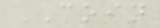COIN
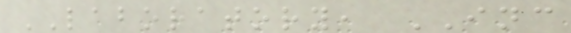LABORATORY, INC
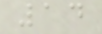14
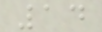14
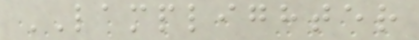LAMPLIGHTER
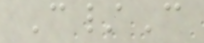C/C
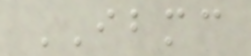IBMC
